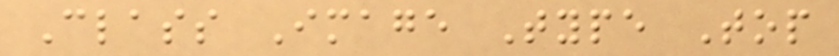Class Image Type Top
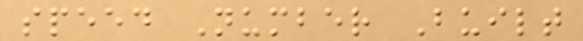speed Number Built
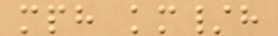mph km/h
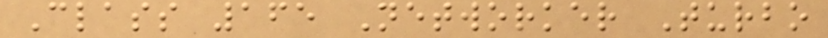Class 165 Networker Turbo
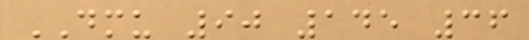DMU 90 145 36
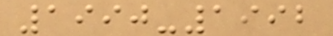1990-1992
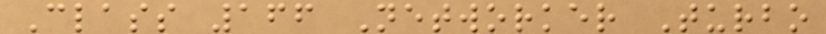Class 166 Networker Turbo
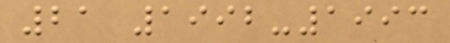21 1992-1993
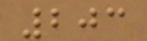203
